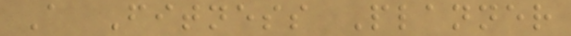A Fitness Planner
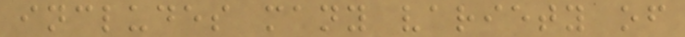includes many variety of
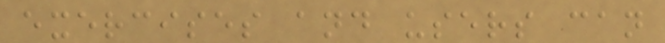exercises and users can
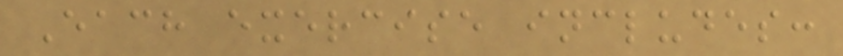Each exercise includes:
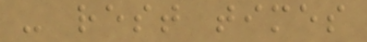- rest times
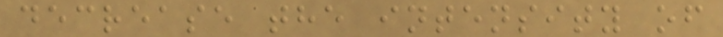decrease the intensity of
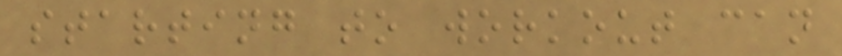starting to workout can
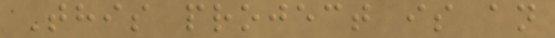This project is an
